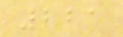221
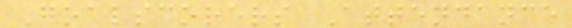Goalscorers Attendance
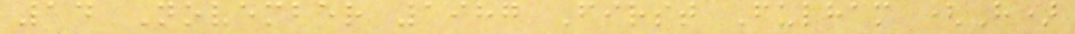14 November 1987 First Fulham (H)
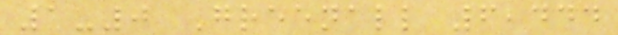1-0 Greenall 6,444
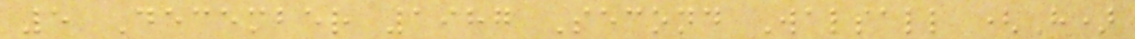5 December 1987 Second Walsall (H)
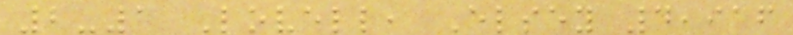2-1 Lovell, Elsey 4,916
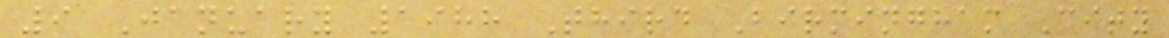9 January 1988 Third Birmingham City
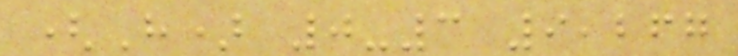(H) 0-3 9,267
